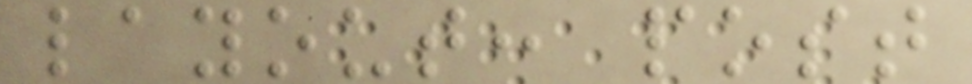layout: post
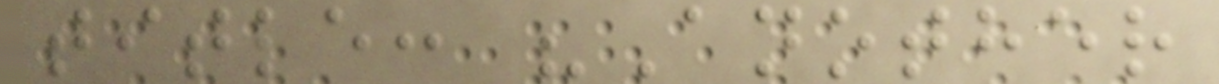title: "Another
